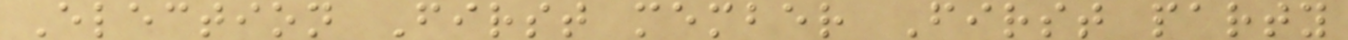Election First member First party
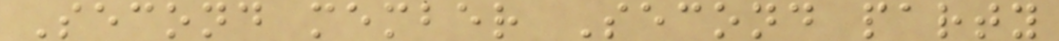Second member Second party
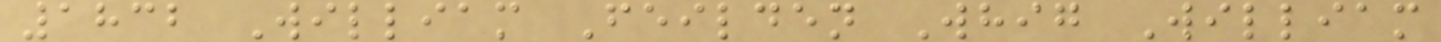1832 William Feilden Whig William
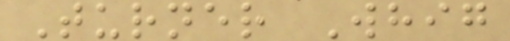Turner Whig
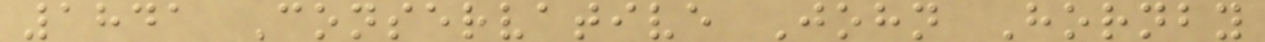1841 Conservative John Hornby
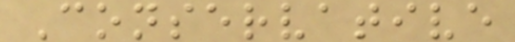Conservative
